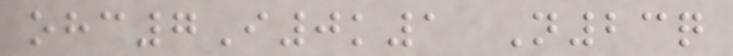ohc7I0k1 N23q
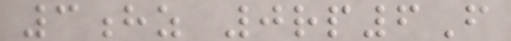3hz 0rp6F
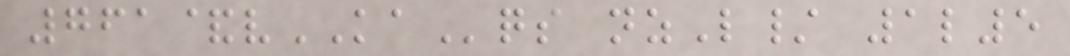761&vKAqs nzL/ 1l5
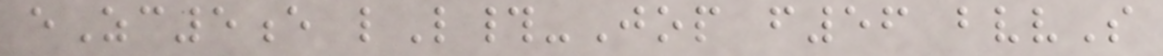eZc5e lL#-Jop f56 bvvS
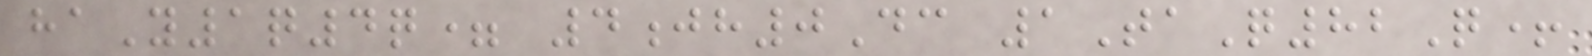haY1q4q= 4jh0Dc 1TaQ82Q+
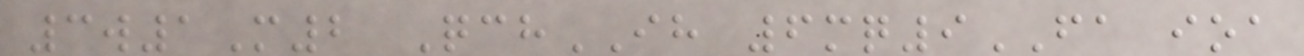3w1M2 QchIH 6mq9FA ioa
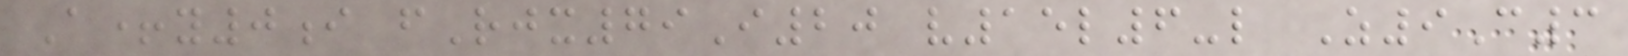A+y0i fRjx79I20 v15l6-l Z9C3
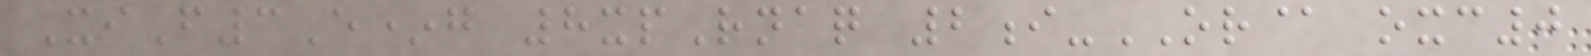XiF3E*g 8xpRnaq 2i-OR@ oxc0
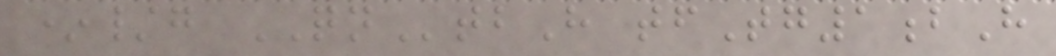*/g QNtbH tfTg1bH
